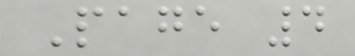Page 4
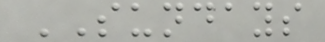SUNDAYS
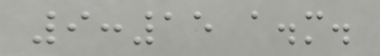9:15 a.m.
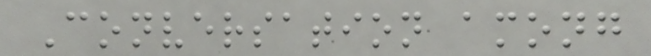Conversation among
